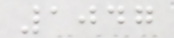1047
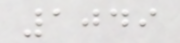1049
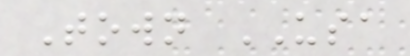Town USA
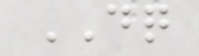DQ
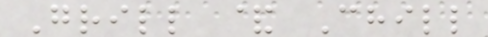Grill & Chill
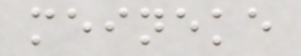meineke
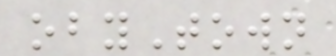obyTown
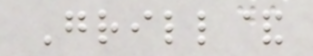Grill&
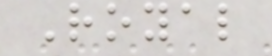Royal
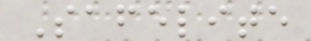Safelite
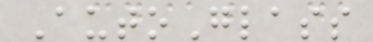AutoGlass
